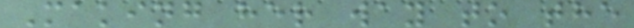Making her way to the
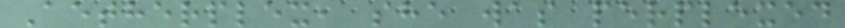Aetherplex, she was perplexed
